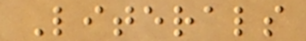Literals
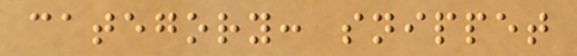category: snippet
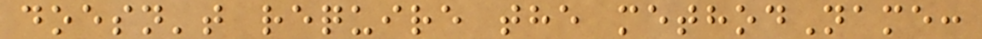doesn't require the methodName:
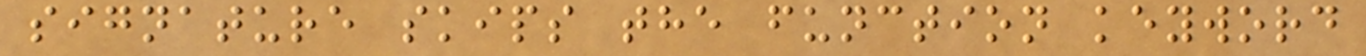signature skips the function keyword
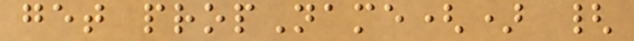get propName() {
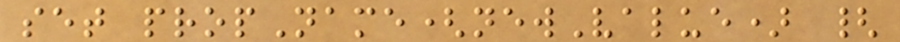set propName(newValue) {
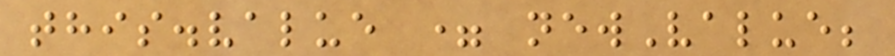this.value = newValue;
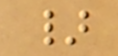}
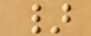}
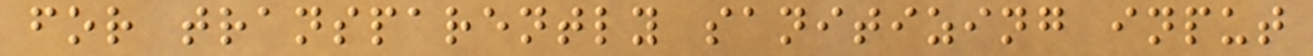for transparently sanitizing input
